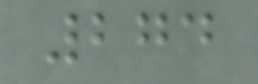274
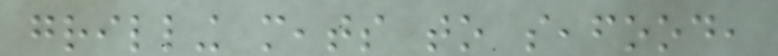grilling meats to seafood,
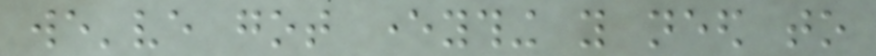we've got everything you need to
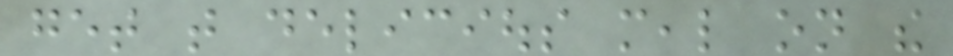get that delicious meal on the
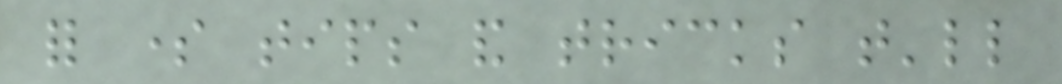for some tips and tricks that'll
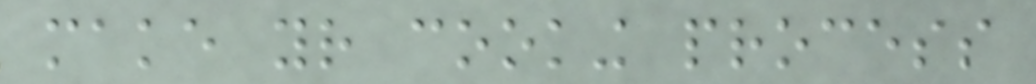make your cooking process
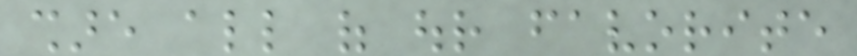share all of our favorite
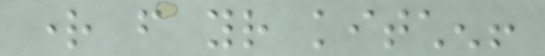right from your kitchen!
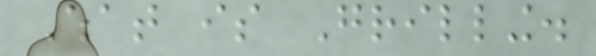What is Grilling.
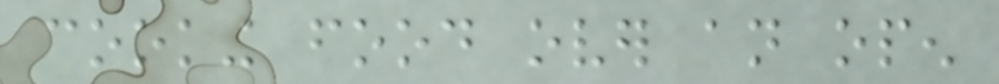cooking food over an open
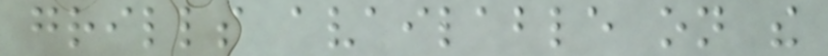grills available on the
